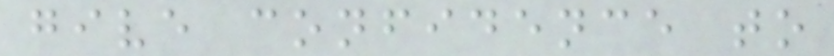give confidence to
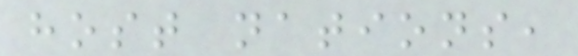host nations,
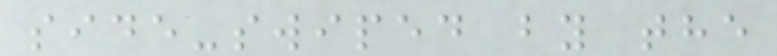side-swiped by the
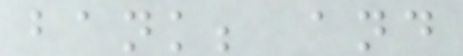bank; and
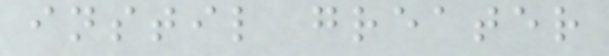instil greater
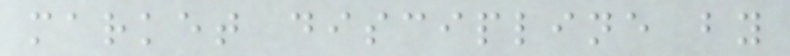market discipline by
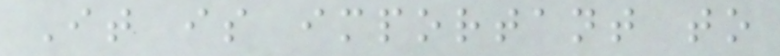It is important to
